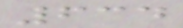634
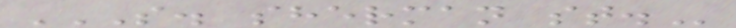S. SHERMAN ST.
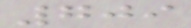709
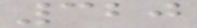320
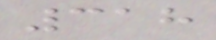318
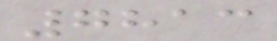7813
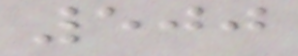500
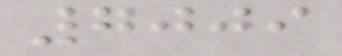7009
